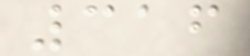316
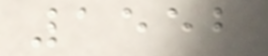1552
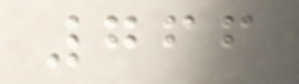766
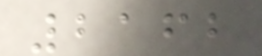2162
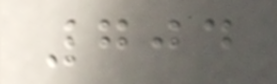704
